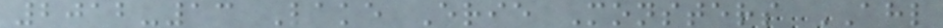2012-13 Lake Erie Monsters AHL
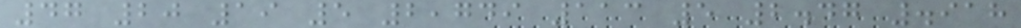47 20 19 5 2,749 113 5 2.47 .918
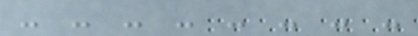- - - - - - - -
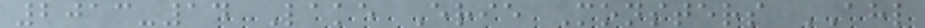2013-14 Lake Erie Monsters AHL
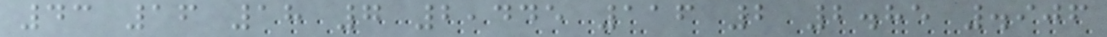43 16 18 7 2,445 116 2 2.85 .906
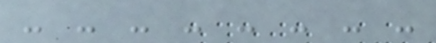- - - - - - - -
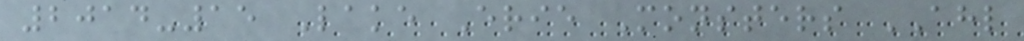2014-15 Lake Erie Monsters AHL
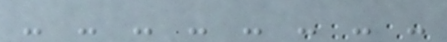- - - - - - - -
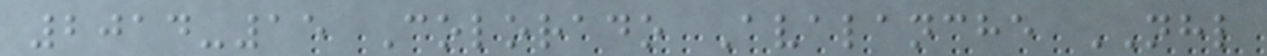2014-15 Colorado Avalanche NHL
